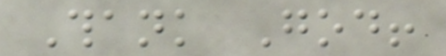Thank God!
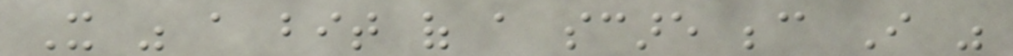It was a bit of a scare because I was
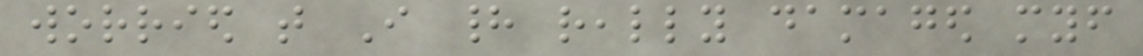worried that I had really damaged myself
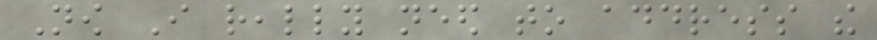Now I really need to address the
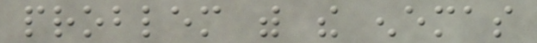problem with the enemas
